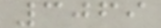3069
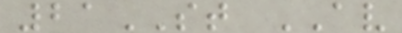21ST AV
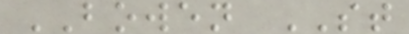BOWEN ST
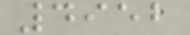4952
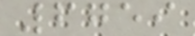6759
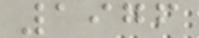1976
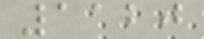1120
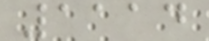1114
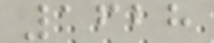1628
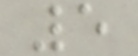5
